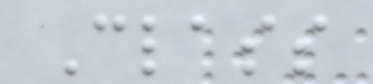Class
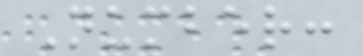Number:
